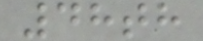48th
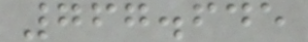767.645
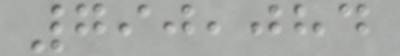790,084
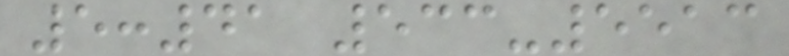5:41 533-5513
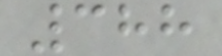388
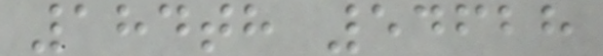184th 54628
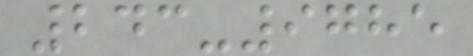243-9785
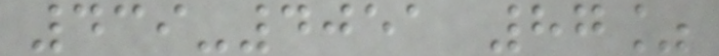439-4051 87%
